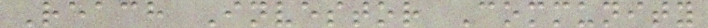Reach Investor Community
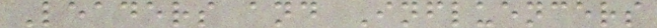Leaders and Influencers
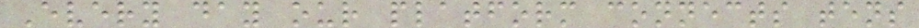Every day our platform connects tens
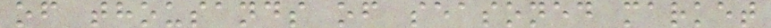of thousands of seasoned market
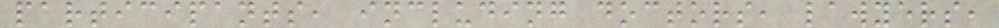participants, including doctors, lawyers,
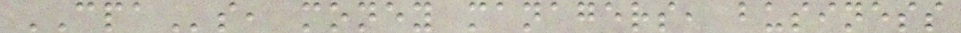CPAs, money managers, business
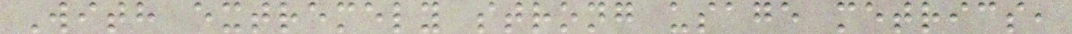With extremely strong usage metrics,
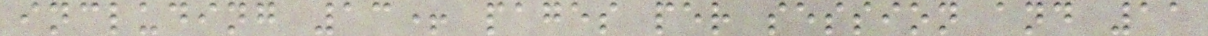including 13+ pages per session and 11
